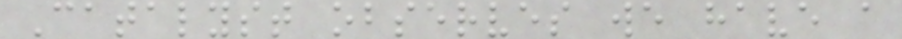Catalyst observes we have a
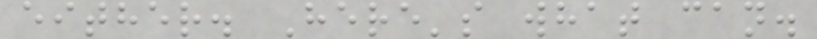either. Here's what can.
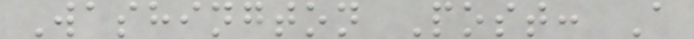Washington Post: A
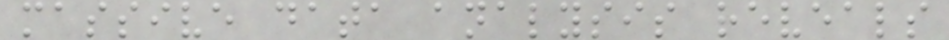massive data analysis reveals
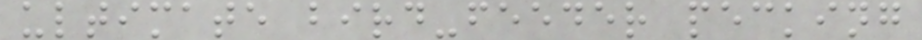ultimate bird-feeder pecking
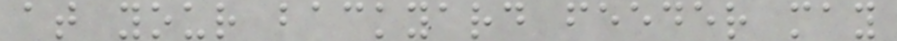at your backyard feeder may
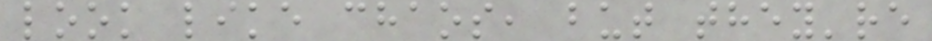look like chaos, but they're
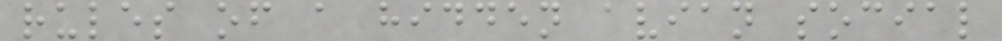rules of a hidden avian social
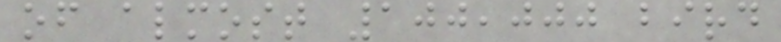of almost 100,000 bird
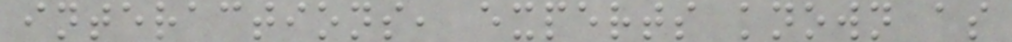interactions, experts known as
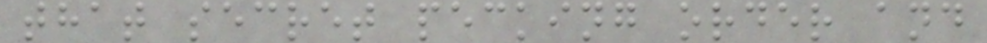that secret pecking order and
